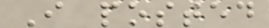I posted
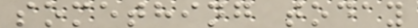something today
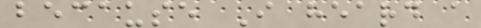because I heard a
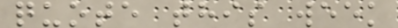quote this week
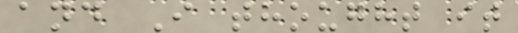and I thought it
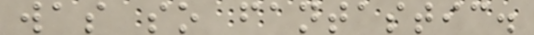was so fantastic.
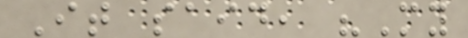It said, "My
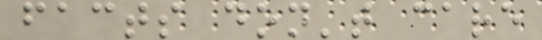facts don't care
